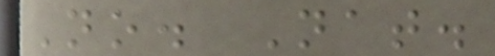No. Nat.
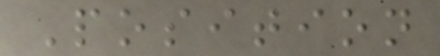Position
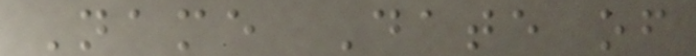Name Date of
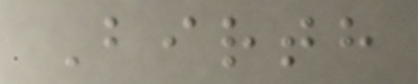Birth
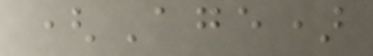(Age)
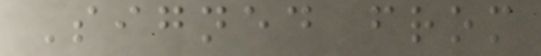Signed from
